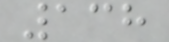138
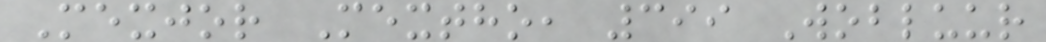Mexjor Mextho, 399 Wobluur
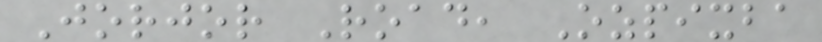Jorjor Road, Ozpixba
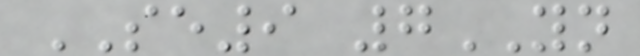SE9 7YN
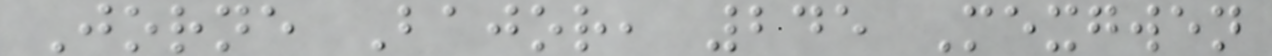Jorne Bajor, 245 Mexgwen
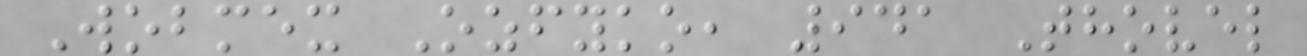Wobmex Ozfyko, 941 Thovel
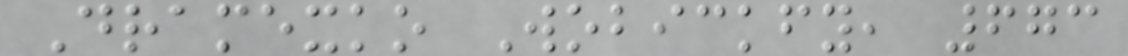Dramexko Wobickfy, 673
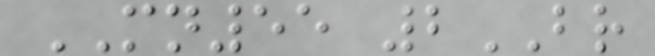MN55 2BR
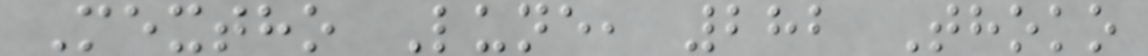Mextho Lune, 282 Thoko
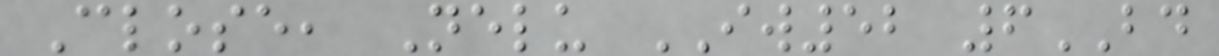Close, Nelu IW52 6BD
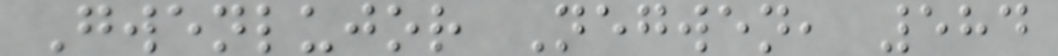Gwenlujor Negwen, 584
